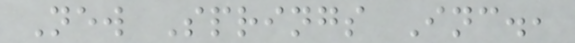New Springs Inc.,
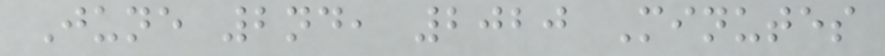June 2nd, 2020 Minutes
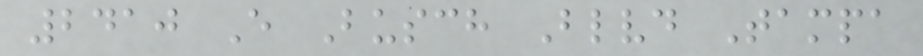2410 E Busch Blvd Tampa
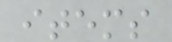items
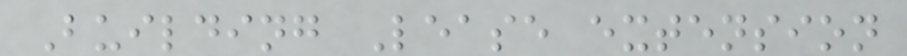Building Lease extension
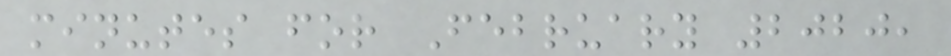minutes for February 2020,
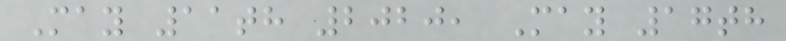May 11th 2020, May 17th
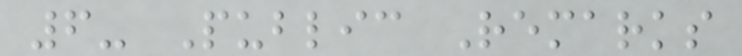6- Public Remarks
